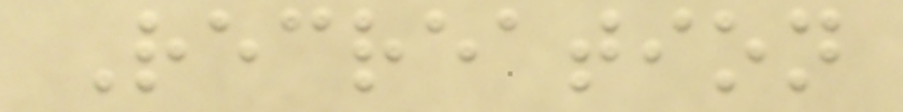Recreation
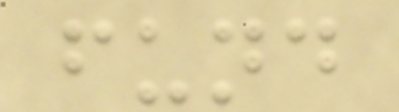fund
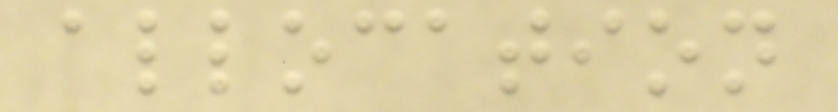allocation
